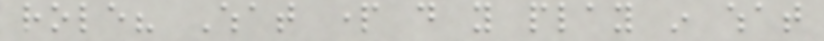role? What part do you play in what
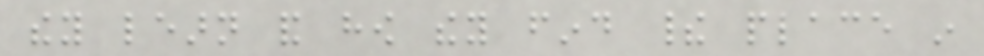they learn and how they find their place in
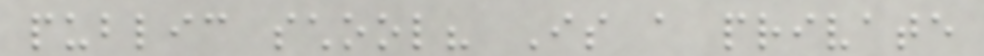public school? Is a private
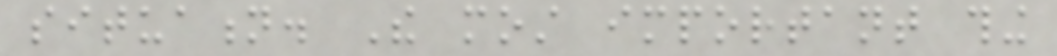situation. The most important thing
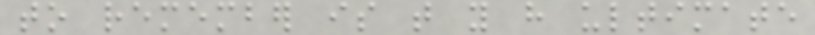to remember is that you have ultimate
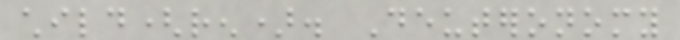child(ren). Deuteronomy
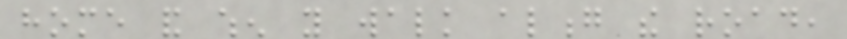home and when you walk along the road,
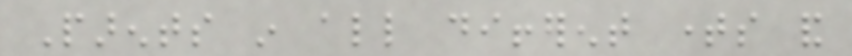Parents in all different times and
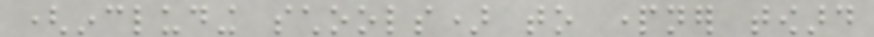(including schools) to partner toward
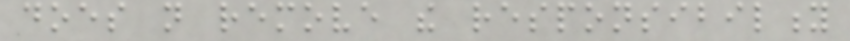does not remove the responsibility
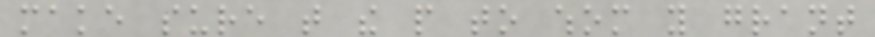make sure that the people to whom you grant
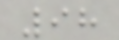98
